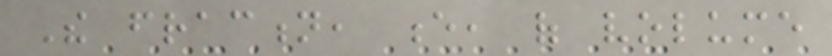The fraction, e, of volume
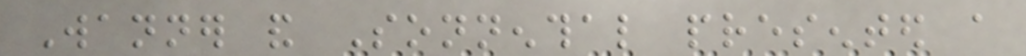Wanner and Sonnenthal presented a
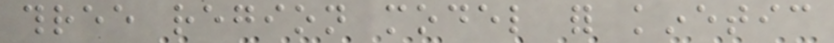three region model for kinetic
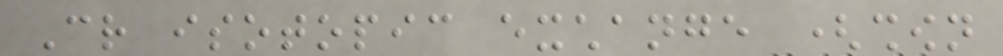Cr isotopic exchange (shown
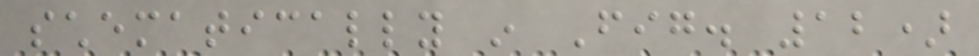schematically in Fig. 12)
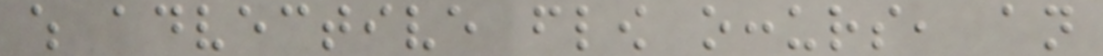which advective flow occurs, an
